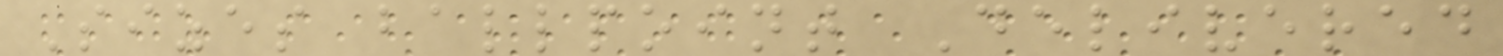Sizes ballpoint Delivered
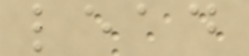lead
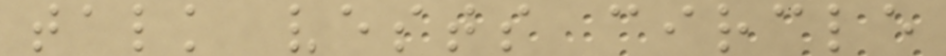talk vests circle
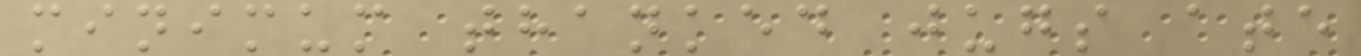minimum thanked jugs ate
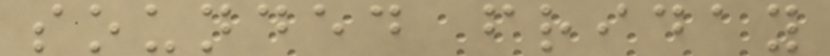sounded friday
